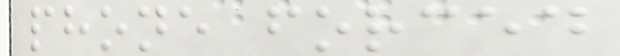phone forced
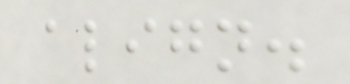align.
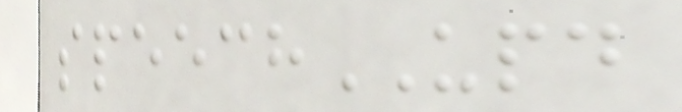speechUPD
